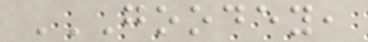GOODEY,
